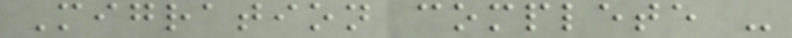Migration complete -
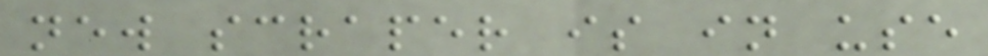new scraper is in use
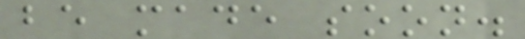be made soon.
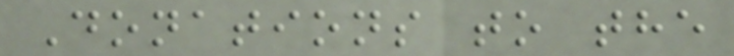Donations to the
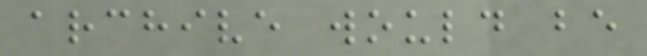archive would be
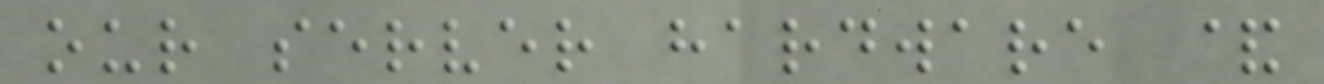our server hardware &
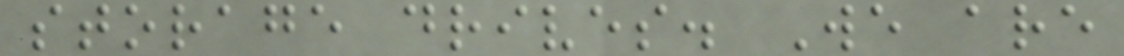storage drives. We are
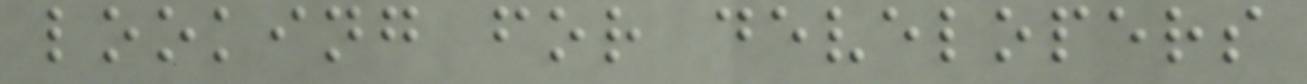looking for developers
